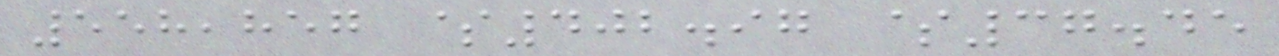558,857 $402.97 $37.45
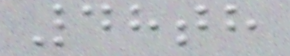48th
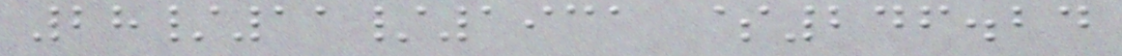28/11/1931 $246.24
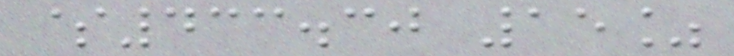$433.30 15%
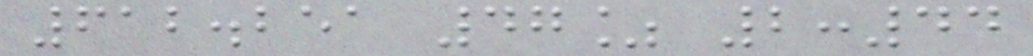612.251 47% 2:44
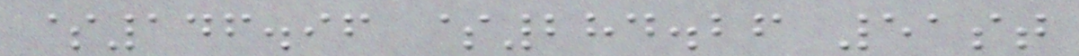$146.96 $284.26 51st
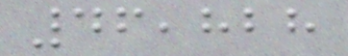46,828
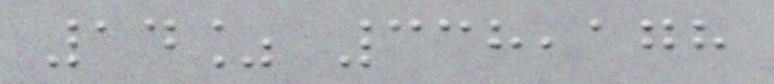14% 338,178
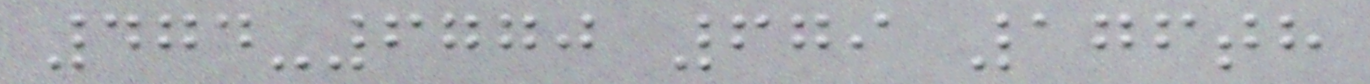474-6770 679 176th
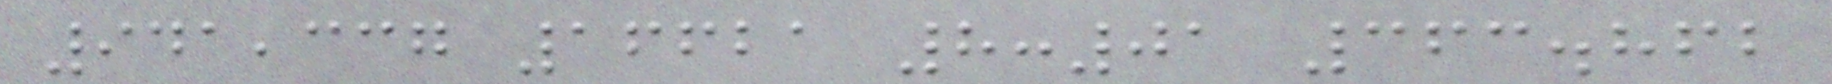941,337 16621 8:01 363.862
